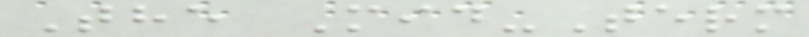The Mid-Term
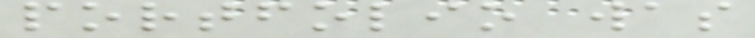portfolio was
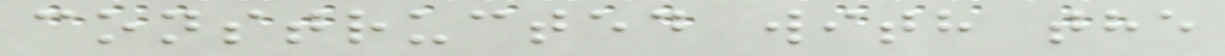constructed with the
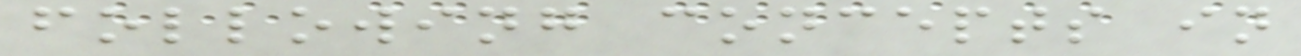following concepts in
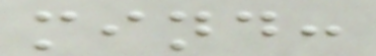mind:
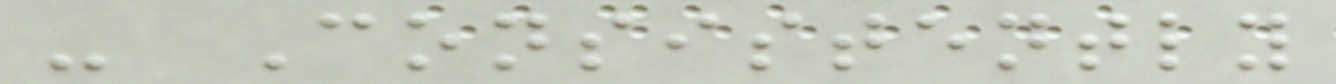- Consistently
